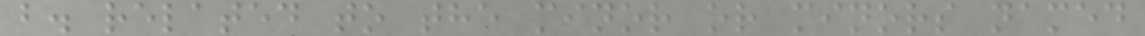b. related to the minor or minors named
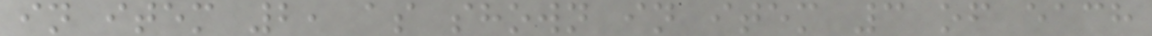in item 2, as shown in item 3 of each
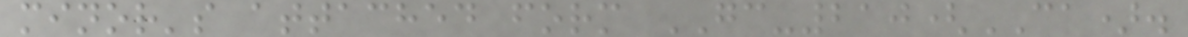minor's attached form GC-210(CA).
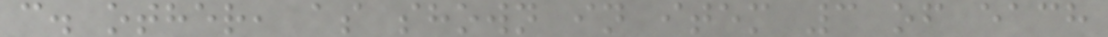c. other, as shown in item 3 of each
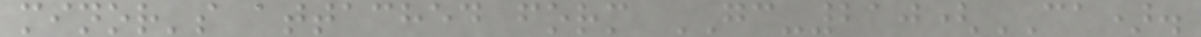minor's attached form GC-210(CA).
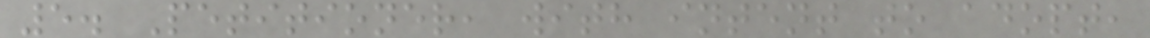5. Petitioner, with intent to adopt,
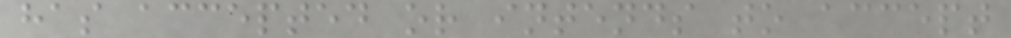has accepted or intends to accept
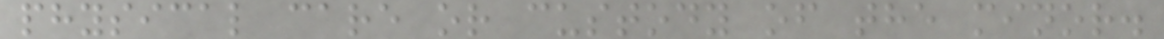physical care or custody of the minor.
